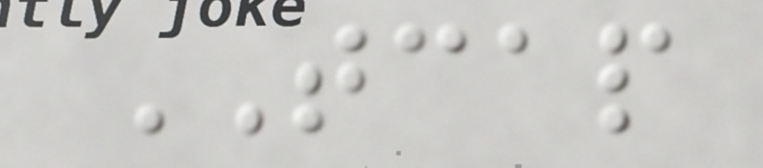TCAP
